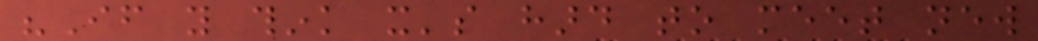"If you think it's hard to meet new
